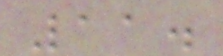11.
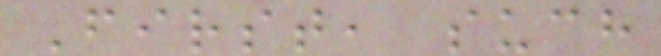First, such
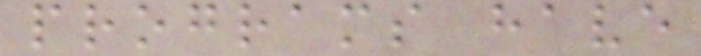programs have
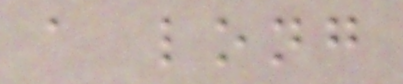a long
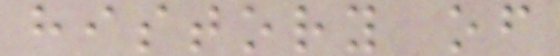history of
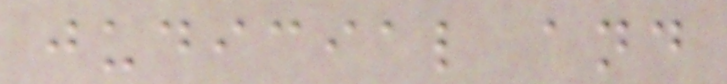judicial and
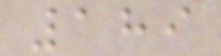189
